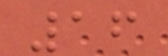16
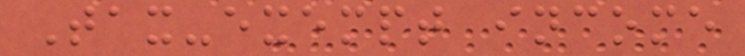Tax-exempt income
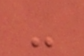-
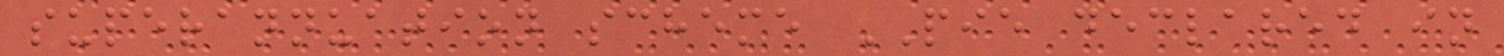superannuation scheme PIE declared in
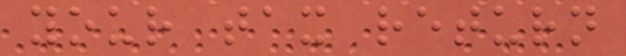your tax return
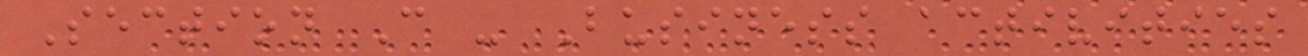Section C - Business activities
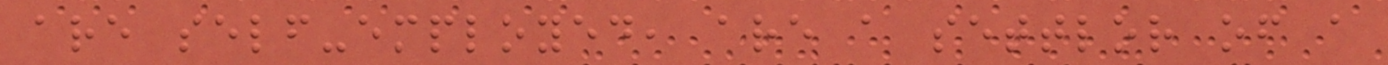are self-employed, are a settlor of a
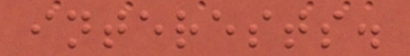interests.
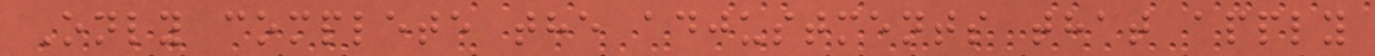Only complete the adjustments that apply
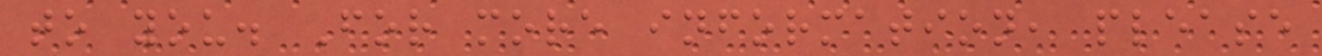to you. For more information, please
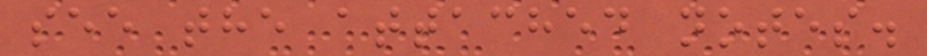see the attached notes.
